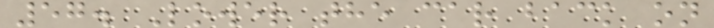57. Lower the car back on
